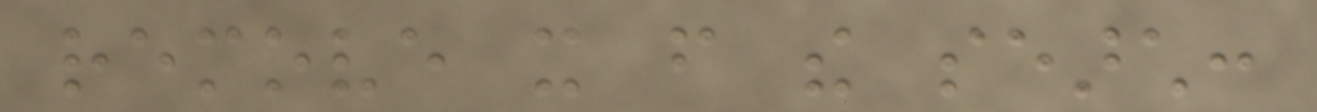remove it from the search:
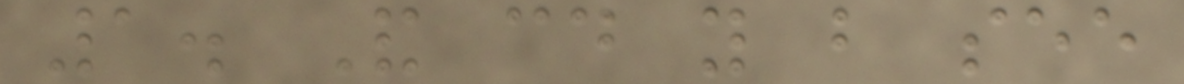1. And could you but see
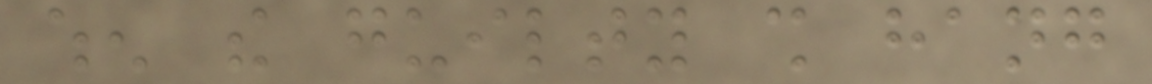when the guilty shall hang
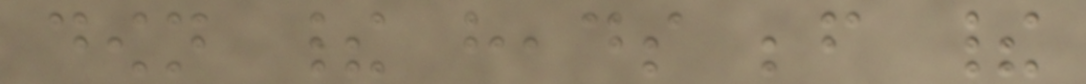down their heads before their
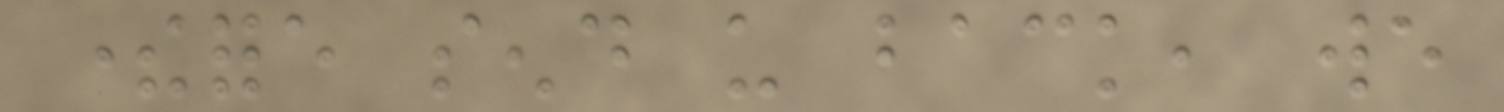therefore send us back, we
